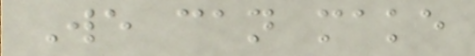We can make
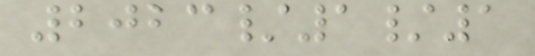2023/1/1
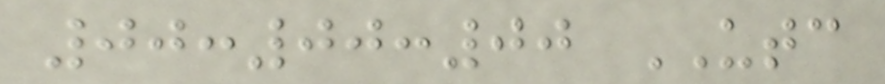00:00:00 UTC
